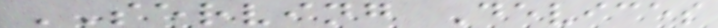SERVING Devices
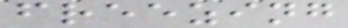freezing
